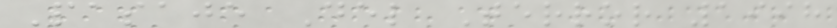Pasaje Del Terror 1998
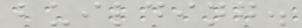building.
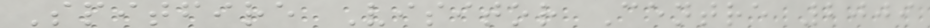Spitfire Visitor Centre 2009
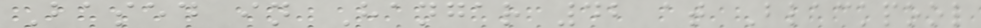Based in Hangar 42 at Blackpool
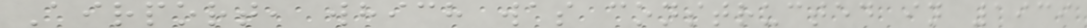Airport, which was constructed in 1939
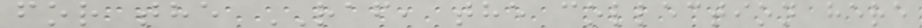for the RAF, the collection here
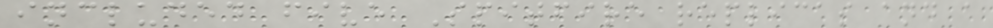included five Spitfire replicas and a
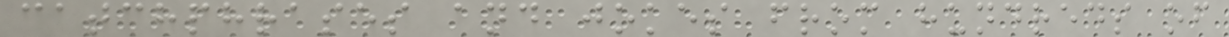catchphrases and jokes from hundreds of
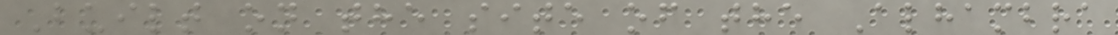Built on the site of the Alhambra
